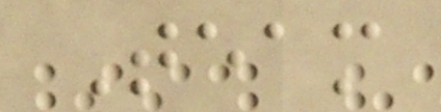Team
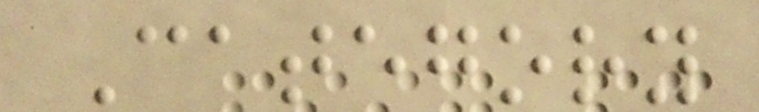Category
